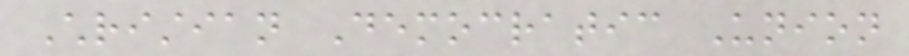Christian Democratic Union
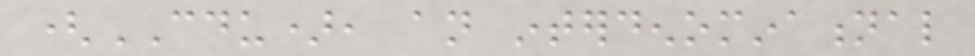(CDU), an interdenominational
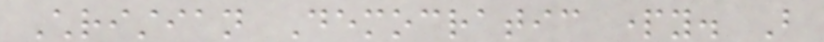Christian Democratic party. But
